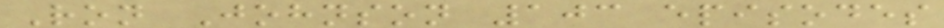Ron Johnson 103 episodes
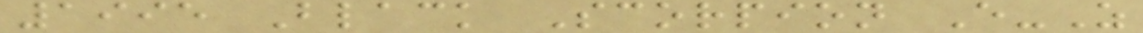1995 Black Scorpion E-Z
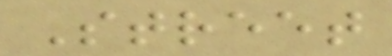Street
